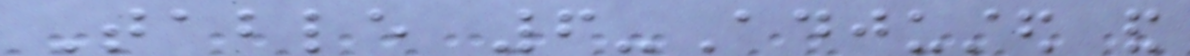Table 6-Adjusted and
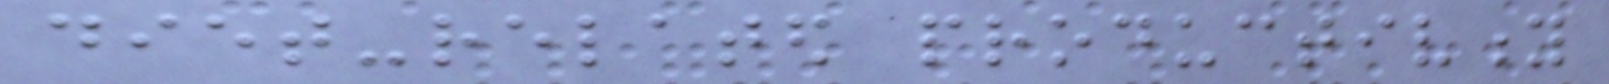diet-related productivity
